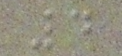4
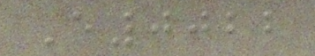E0022
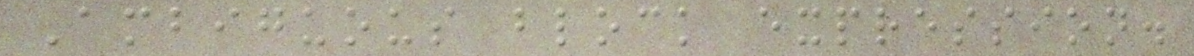Ambiguous block expression.
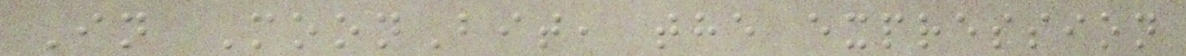In MoonBit, the expression
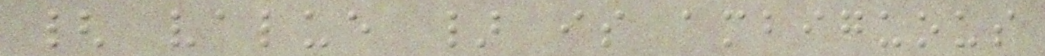{ value } is ambiguous
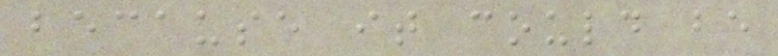because it could be
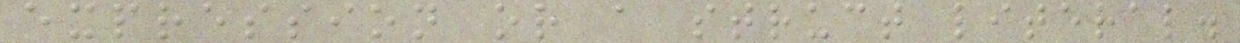expression or a struct literal.
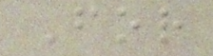For
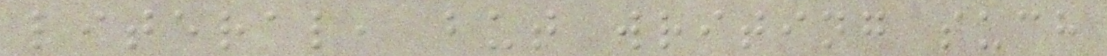literal, but writing such
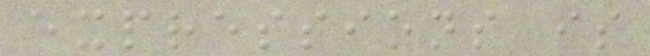expressions is
